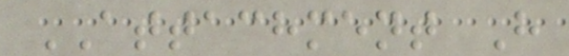ATTACHMENT H
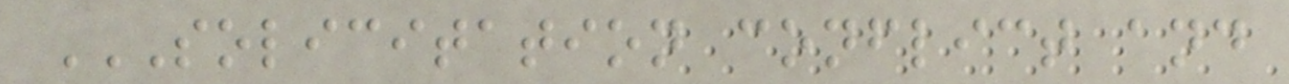SOLICITATION CONFLICT AND
